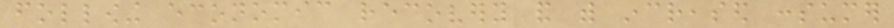following economic recovery and with increased consumer
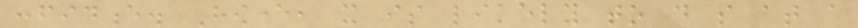confidence. However, it is likely to do so at a
